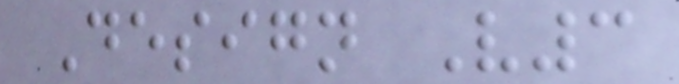Design V3
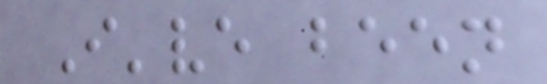I've been
